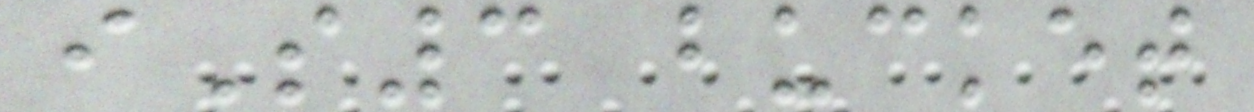iS3 bucket
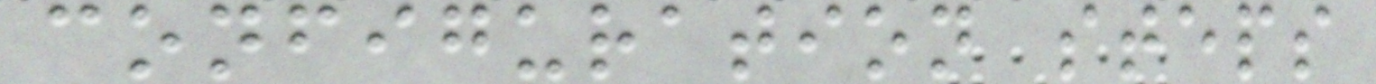configuration steps
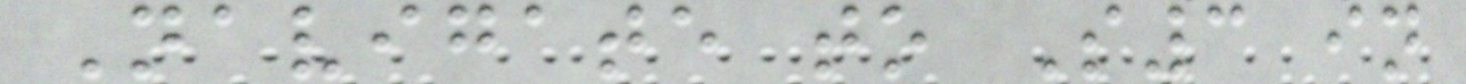Navigate to S3 in
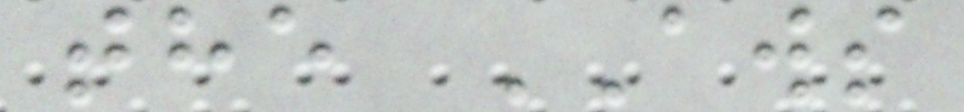the AWS
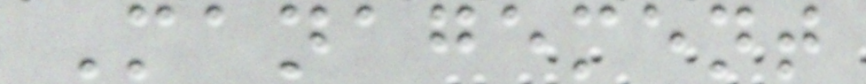Management
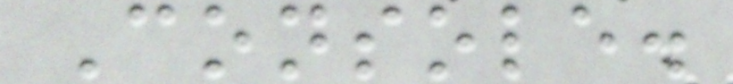Console.
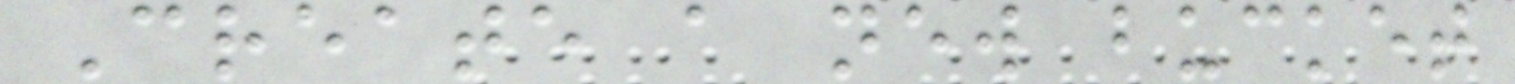Create a new bucket
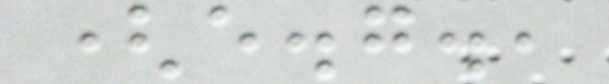(e.g.,
